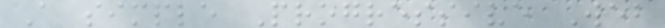A simple Progressive Web
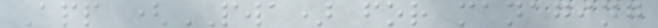App (PWA) for managing
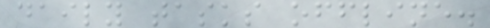daily tasks offline.
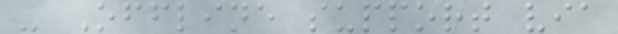- Offline support via
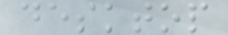desktop
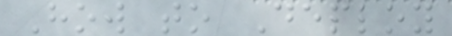How to Deploy
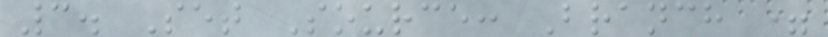3. Set Source: Branch =
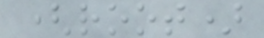(root)
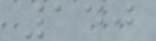140
